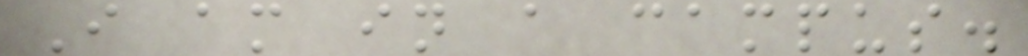I am in a campus.
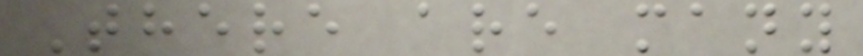There are many
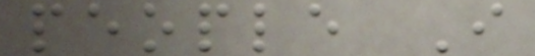people I
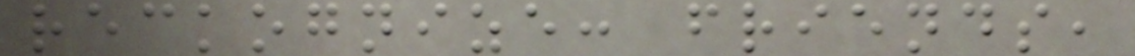reckognize: friends,
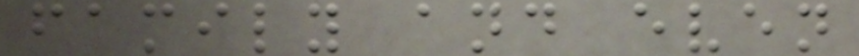family and even
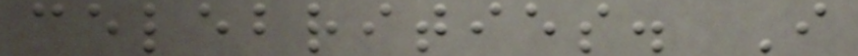celebrities. I
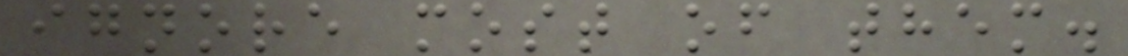ignore most of them.
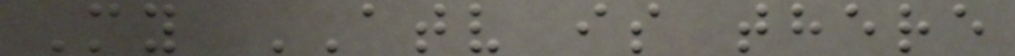My ATV is there
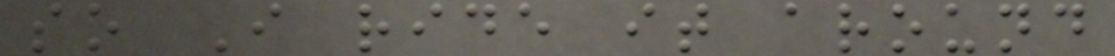so I ride it around
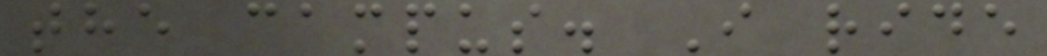the campus. I ride
